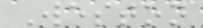Weston
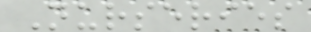Nurseries
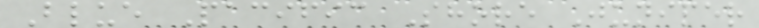Blue Pacific Shore Juniper
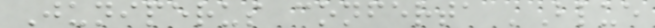Juniperus conferta 'Blue
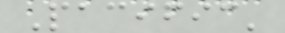Pacific'
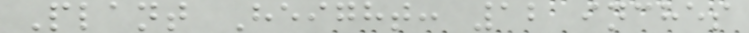Plant Height: 12 inches
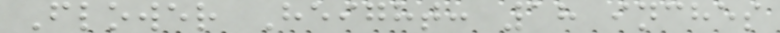Flower Height: 18 inches
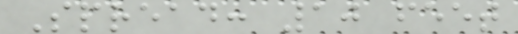Spread: 10 feet
